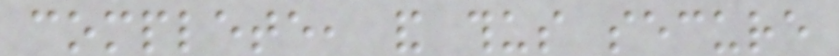complete, and thus secure
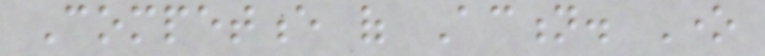Competence of Action. One
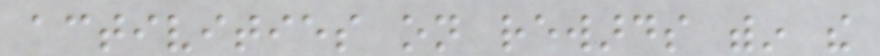activities on rewards within the
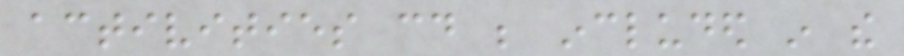activities could be included in the
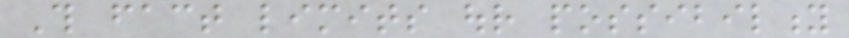This fact limits our possibility
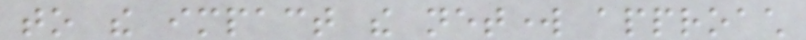to the impact the network approach
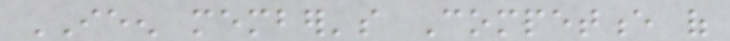IEEN member's Competence of
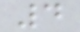4
